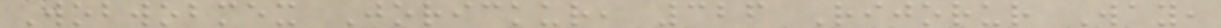Wobwobmex Jorickur, 326 Rijorur Way,
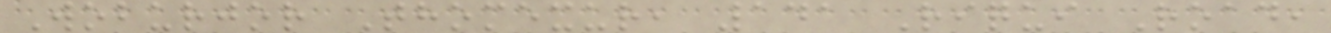Woburjor Thomexur, 141 Riqui Road,
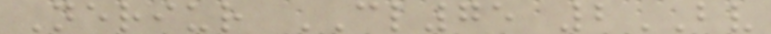Neriur CL75 2BV
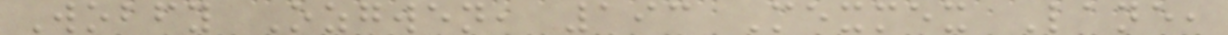Wobfy Ozgwen, 193 Mexmex Lane,
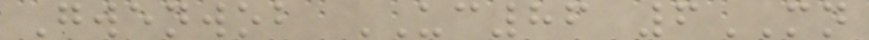Gwenwob UC86 6MN
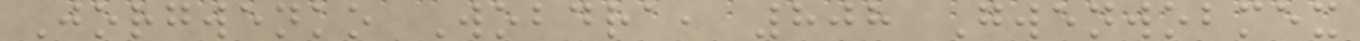Jorgwenko Wobdra, 808 Gwenwobmex
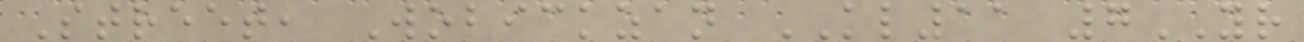Street, Wobickzan KL11 7YR
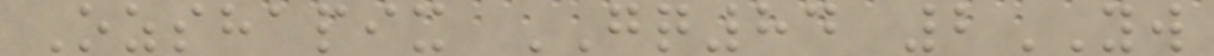Ozshapix GQ84 2YW
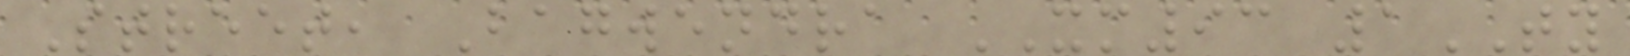Street, Bagwendra XM93 1TY
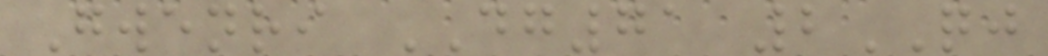Gwenri DG71 2QJ
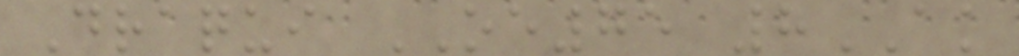Draqui OE75 8AK
